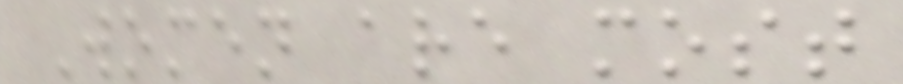Women are most
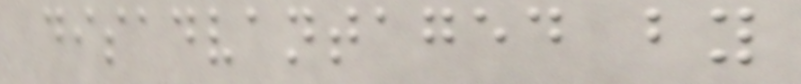disadvantaged by
